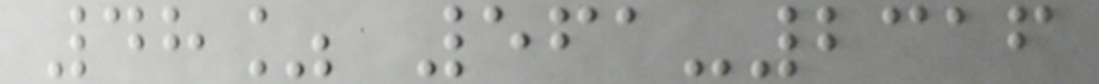48% 561-2316
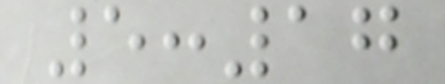5:17
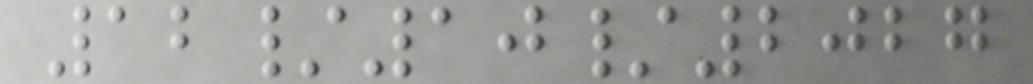12/10/2027
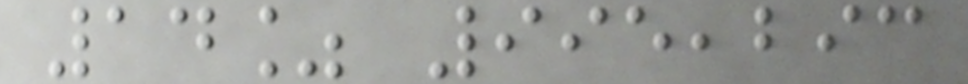14% 995,293
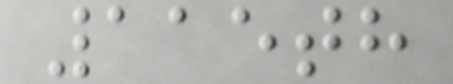115th
